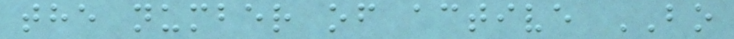the number of active BO
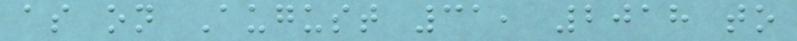as on August 31, 2018 to
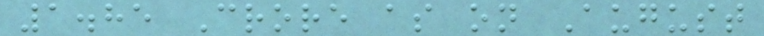1.85 Crore as on August
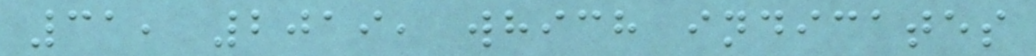31, 2019, which indicates
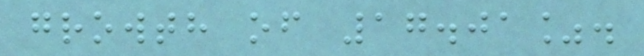growth of 17.01%.
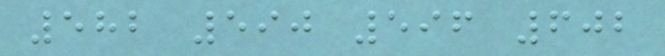582 590 596 602
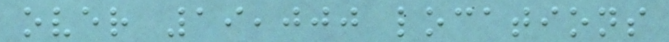over 19,000 locations
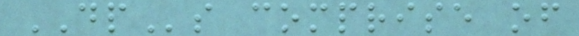DPs comprise of
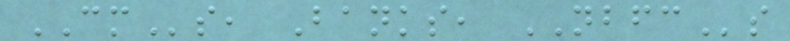CMs, Banks, NBFCs
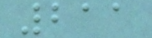211
